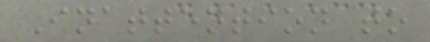Inattention to
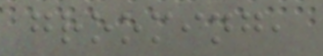grooming,
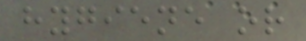hygiene or
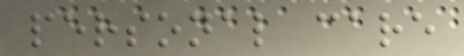personal care
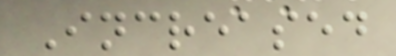Increased
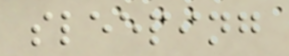sleeping
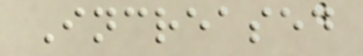Increased
